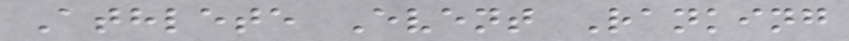Athlete Event Ranking
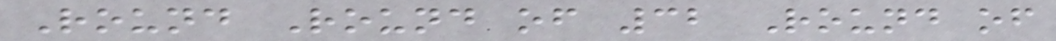Round Round of 32 Round of
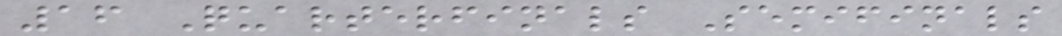16 Quarterfinals Semifinals
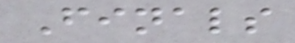Finals
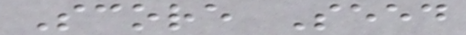Score Seed
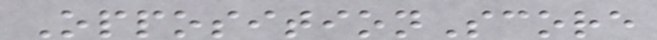OppositionScore
